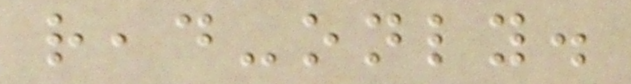read-only.
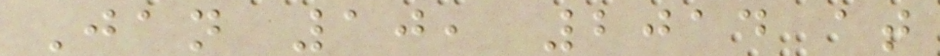Jan 10, 2014 at
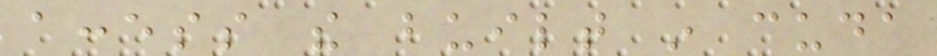access the built in cuda
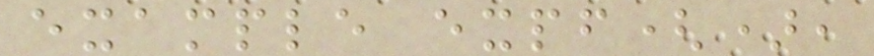example expf(),
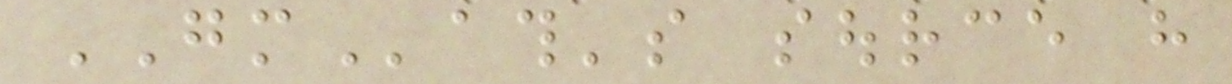GMath's source have
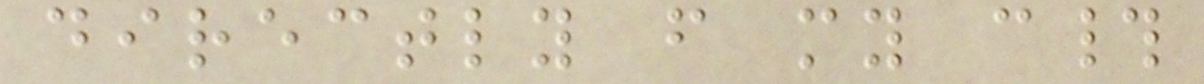directly from my c#
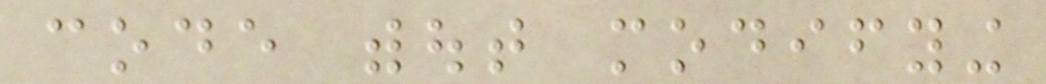code without modifying
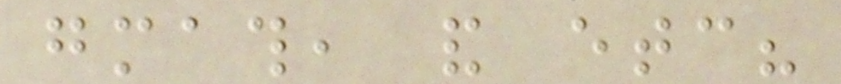gmath, and etc?
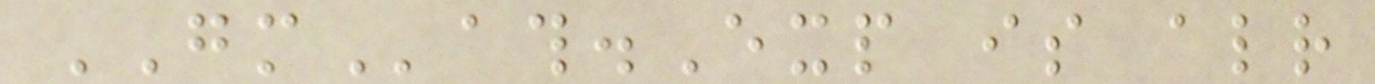GMath.Exp is already
